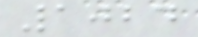1024
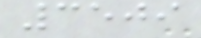3509
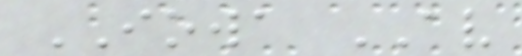IOWA AV
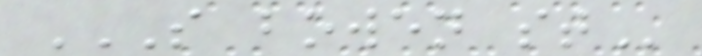S BOWEN ST
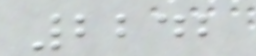2242
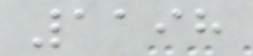1198
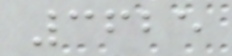3625
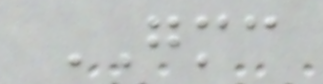GMC
